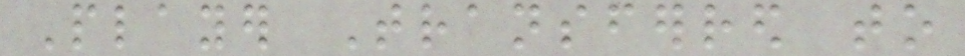Player Transferred to
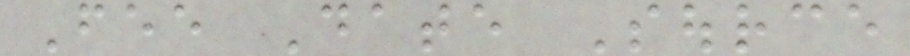Fee Date Source
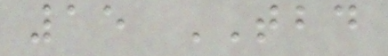15 TBD
